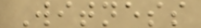Witness
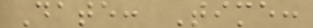Date: Time:
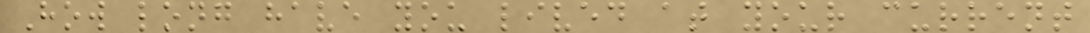How long have you lived at your current
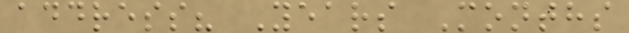address? Years Months
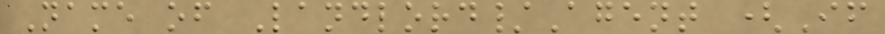Name of Landlord/Agent (If
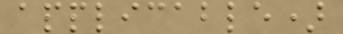applicable)
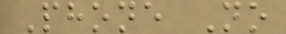Phone No
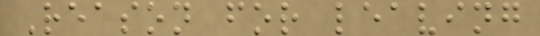Reason for leaving
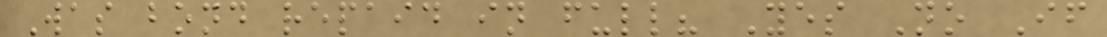Was bond repaid in full? Yes No If
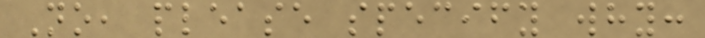No, please specify why:
